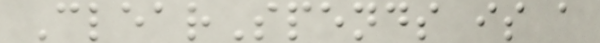ClearSpends is a
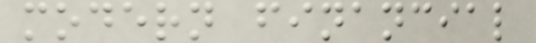modern financial
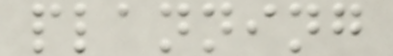planning
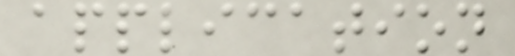application
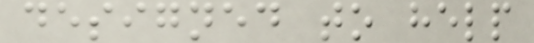designed to help
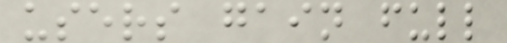users gain full
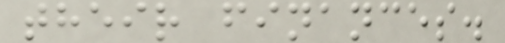their finances.
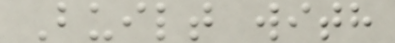Built with
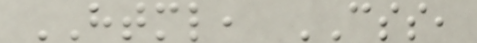HTML, CSS,
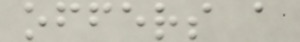offers a
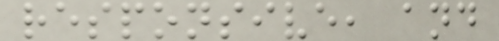responsive, and
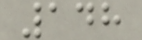148
